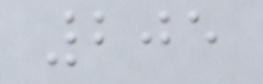205
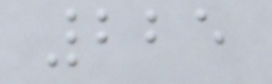225
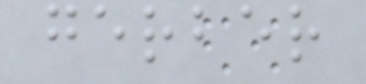gerber
